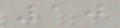10
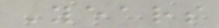Years
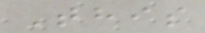This
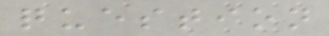question
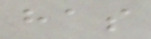has
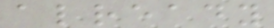already
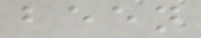been
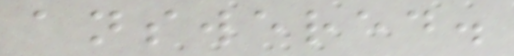answered.
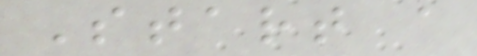Start a
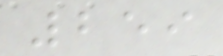259
